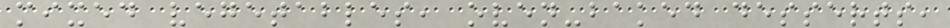mixed vegetables, oven-baked desserts,
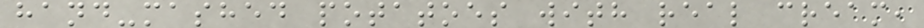hand-mashed potatoes with real cream,
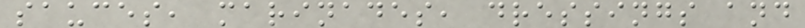sauces, marinades, dressings and
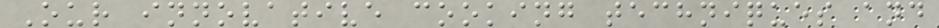Our innovative cooking techniques and
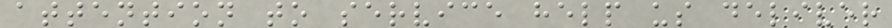attention to service help us deliver
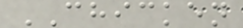CHICKEN
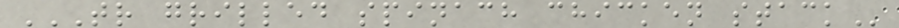TR GRILLED SPINACH CHICKEN STACK
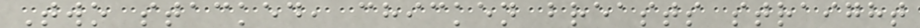Two stacked, chicken breasts straight
